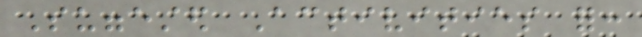Suggested Activities for:
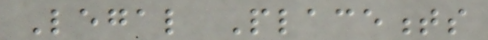Legal Placements
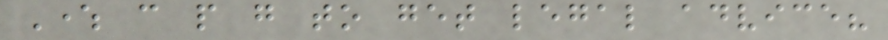Where can people go to get legal advice?
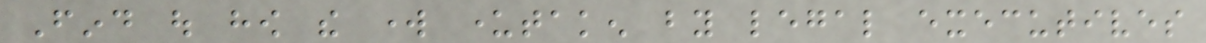Find out how the work undertaken by legal executives
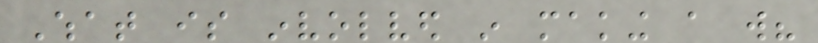What is involved in making a will?
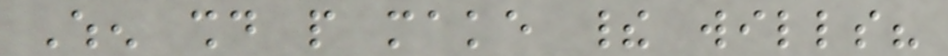When should people make their wills?
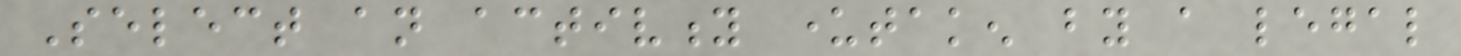Select an activity undertaken by a legal
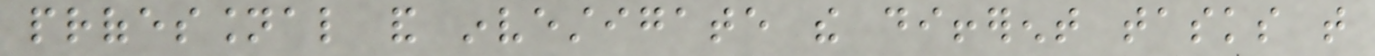professional and investigate the different tasks that
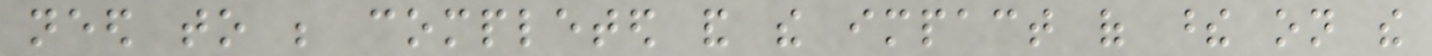need to be completed and the impact of these on the
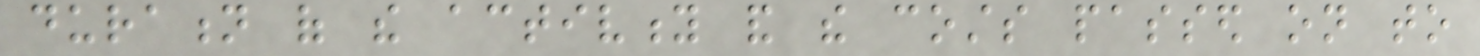duration of the activity and the costs passed on to
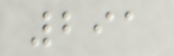291
